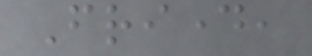Friday,
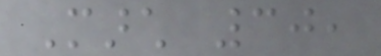March 30,
